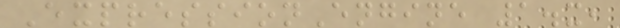ExpressionEngine 1.x,
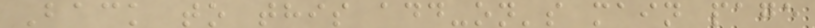Back to this add-on's main page
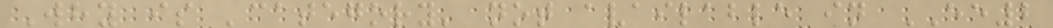Why is 'category' not available in EE2
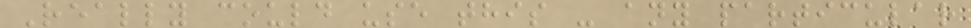Really could use this - any particular
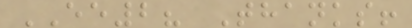EE2? Thanks!
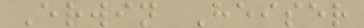Erwin Heiser
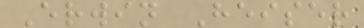Erwin Heiser
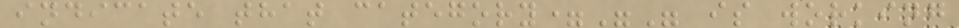indicate that category="" is working
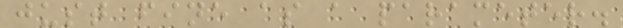just fine as a parameter.
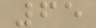65
